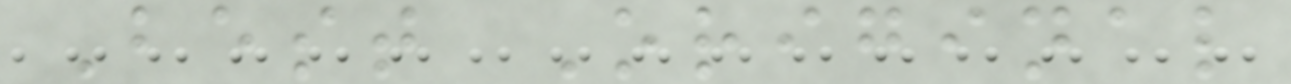Best Original
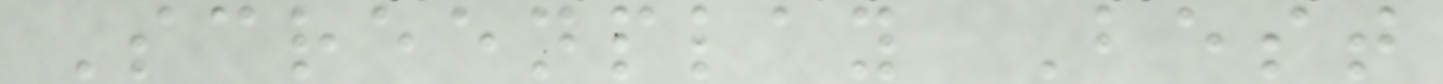Screenplay Best
